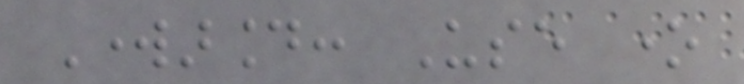Workaround: Use one
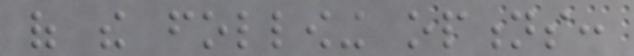of the following options:
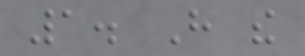1. Have the
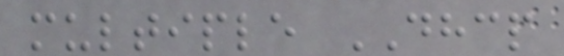multiple DHCP
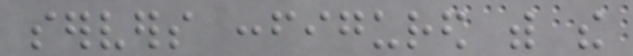servers configured with the
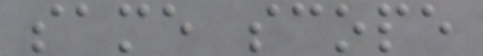same scope
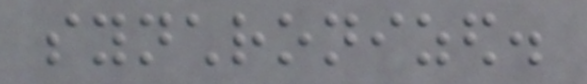synchronized.
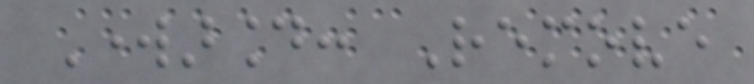Workaround: Remove
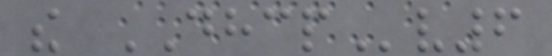the DHCPv6
